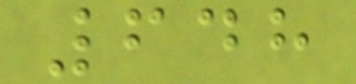648
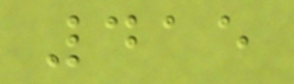415
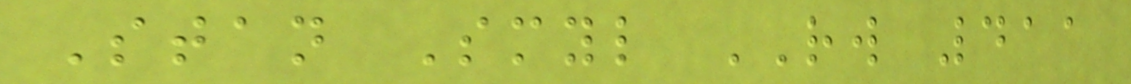Stan Smyl RW 411
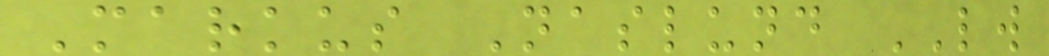Markus Naslund LW
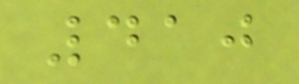410
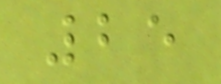25
